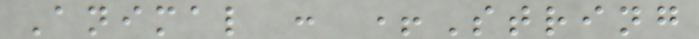Animal : +String
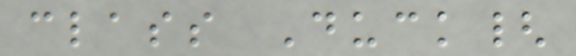class Duck{
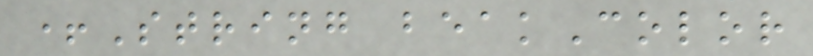+String beakColor
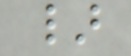}
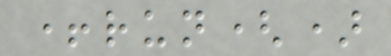+run()
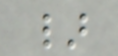}
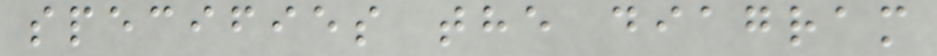specifies the diagram
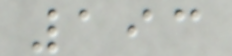193
